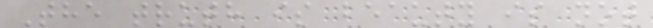The truth is beauty is not
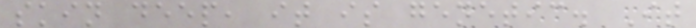skin deep, it is genetic. It
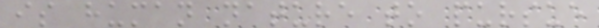is human nature to pursue
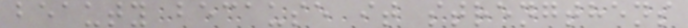beauty because it strengthens
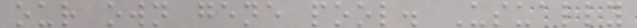our own gene pool. Usually
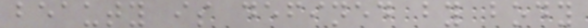beauty is defined by body
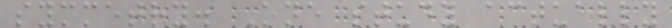symmetry. One study actually
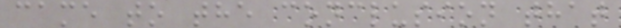came to the conclusion that
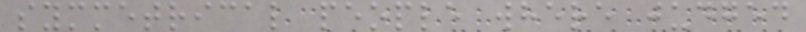symmetrical people where judged
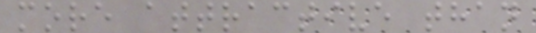more attractive than
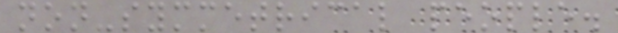non-symmetrical people.
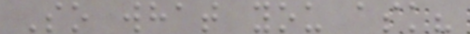So what you ask?
